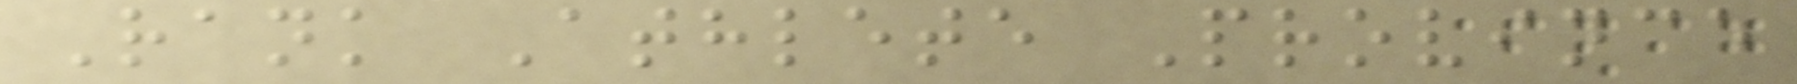Rank Athlete Province
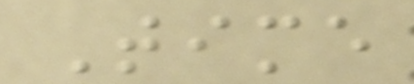Time
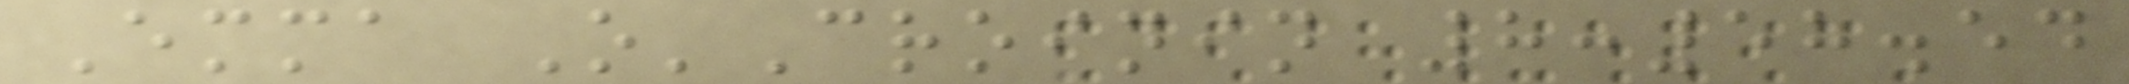Emma O'Croinin 8:58.54
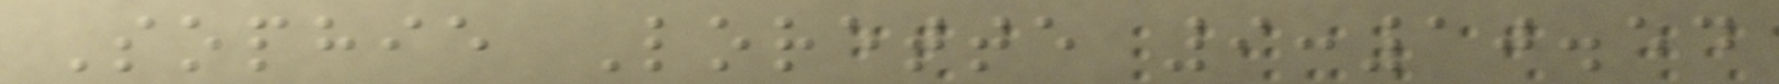Sophie Lorette 9:10.54
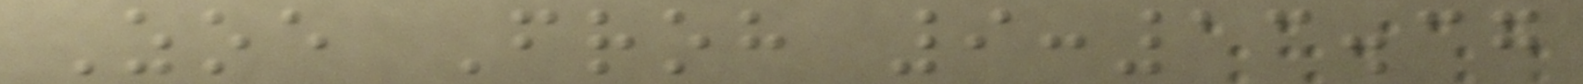Zoe Froh 9:13.37
